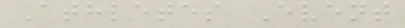Athletes Event
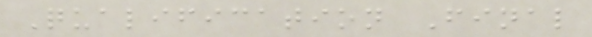Qualification Final
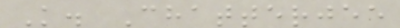K. Chatterjee
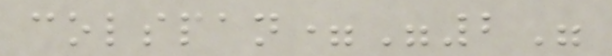colspan="2"
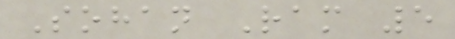Sohan Ram 5
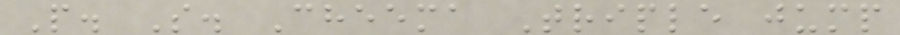P. S. Cheema Triple jump
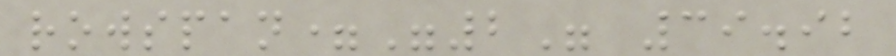rowspan="2" 39.92
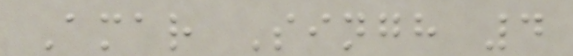Amar Singh 4
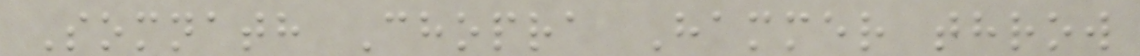Somnath Chopra Hammer throw
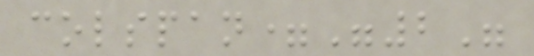colspan="2"
